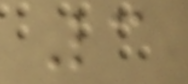3
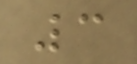3
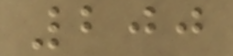200
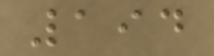194
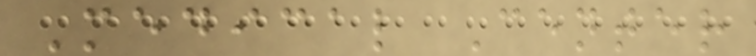Medical Center
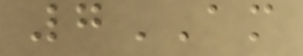7AM
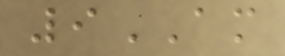9AM
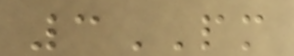3PM
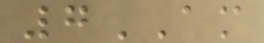7AM
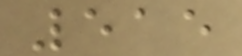515
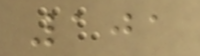101
